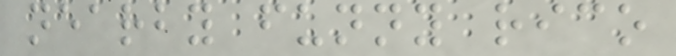nearby funny rico
